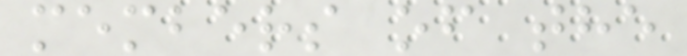members of the
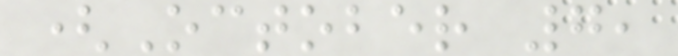(October 7,
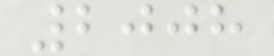2008
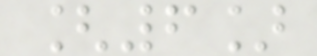[6]
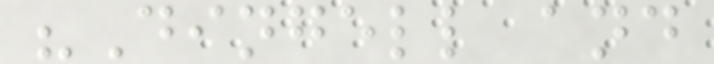"Dingell and
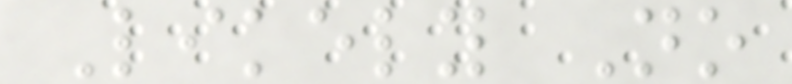Likely No
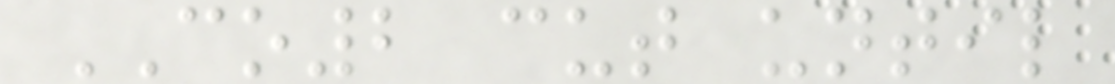CO2 cut until
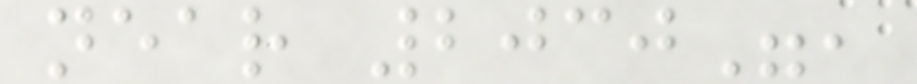near 2030",
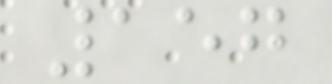157
